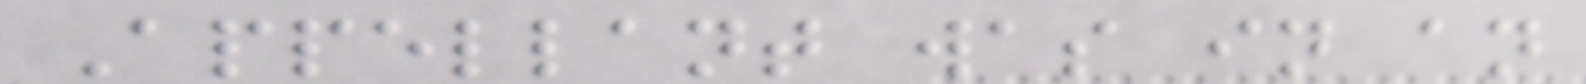Appellant was in an
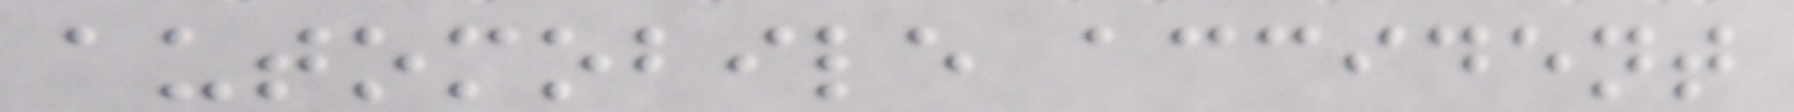automobile accident
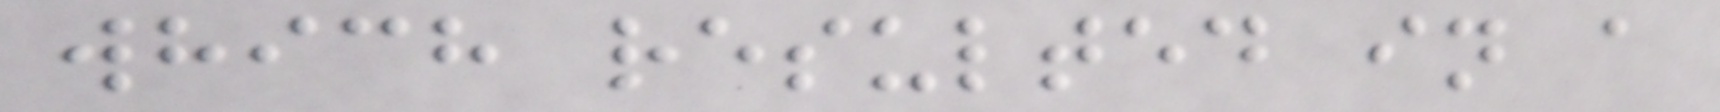which resulted in a
